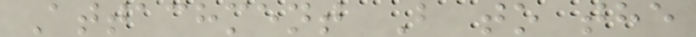Attachment B to the
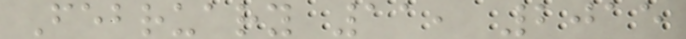February 11, 2015
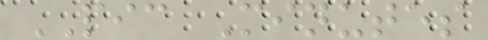PIC Minutes
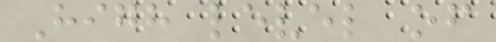High level of
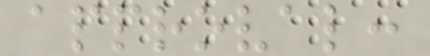approval:
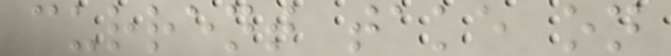current take on
